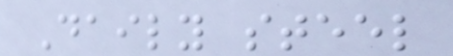Daily steel
